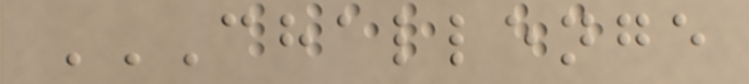CHALLENGE
